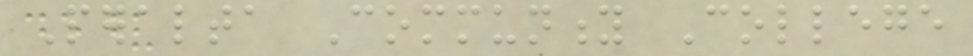Peralta Community College
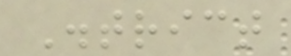District
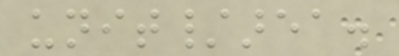unit/area.
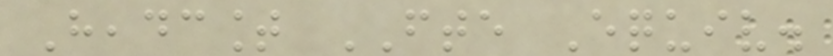Headcount FTE Equiv.
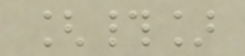[#]
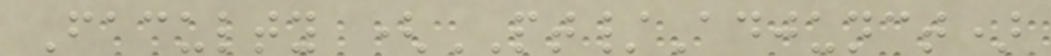Faculty (PT/Adjunct)
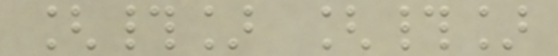[#] [#]
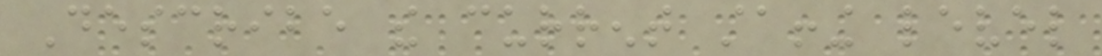Describe the current staffing level
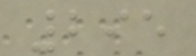295
